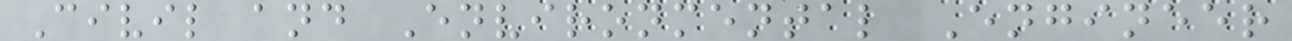Civil and Environmental Engineer
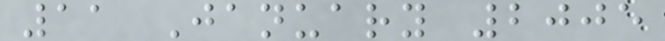11 January 2005
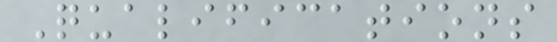Qualifications
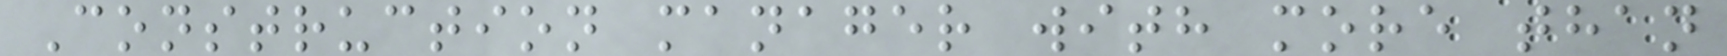Construction manager with more than
